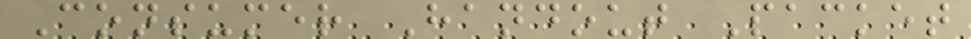Consumer Handout Packet
